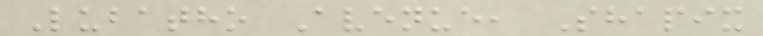Lubatho Avenue, Shapix
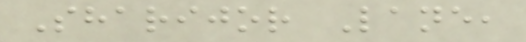Sharijor Lane,
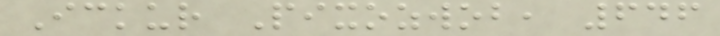Ickur Pixozwob, 646
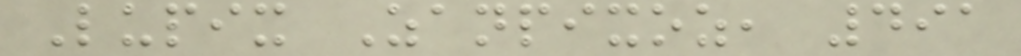Lupix Zanpixoz, 491
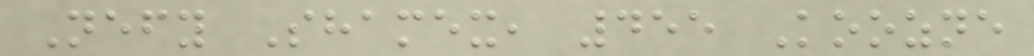Nefy Shamex, 455 Koozne
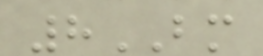8BM
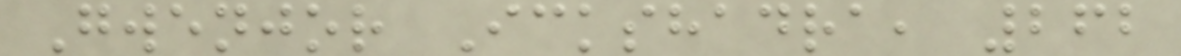Gwenjor Ickshadra, 262
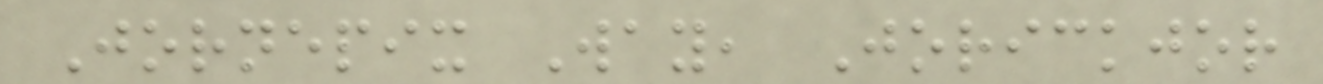Jornepix Way, Jorickjor
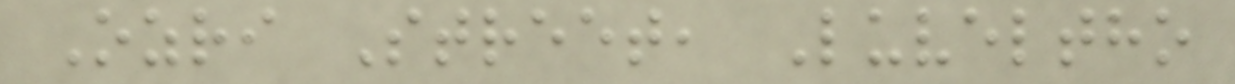Ozri Street, Luveltho
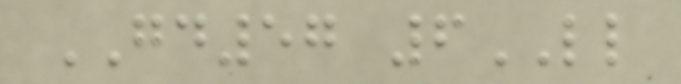GD57 6LL
